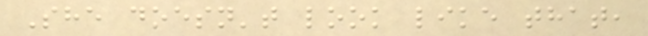She doesn't look like that,
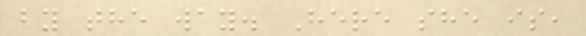by the way. Here she is,
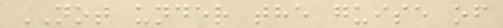NOT under the guise of
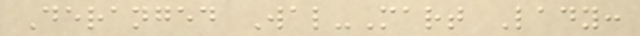Deranged Wal-Mart Lady:
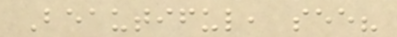Beautiful, see?
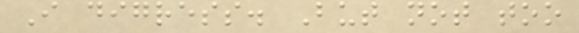I digress. But not too
